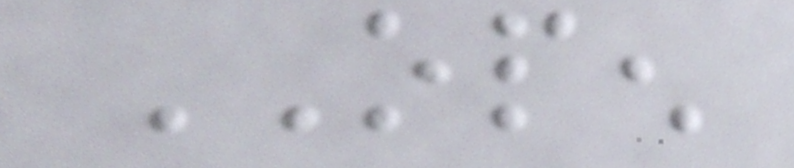OPEN
